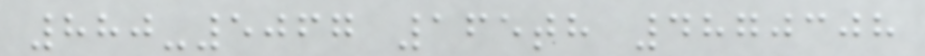880-5067 165th 4870308
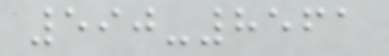590-8561
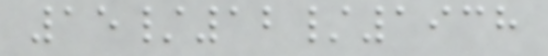15/12/1938
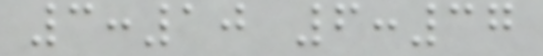3:10 6:37
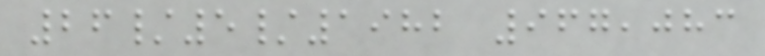26/5/1982 967,083
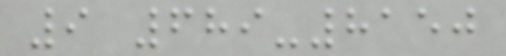9 689-8150
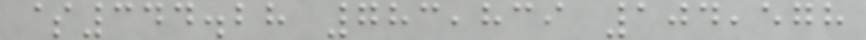$344.28 783,839 104,578
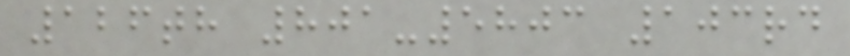126th 801-5803 103rd
